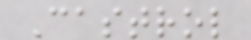Castrol
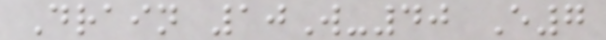Drain 10W-40 E7
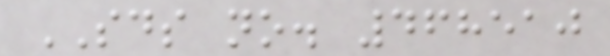SDS no. 468510
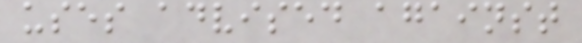uses advised against
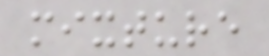mixture
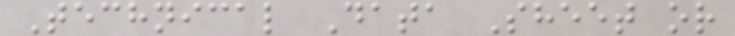Technical Data Sheet or
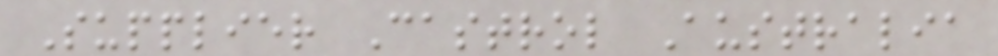Supplier Castrol Australia
